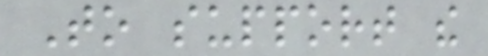To support the
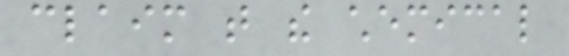claim that the chemical
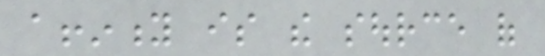affinity is the source of
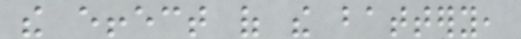the effect of the battery,
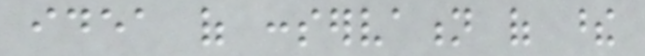idea of conservation of these
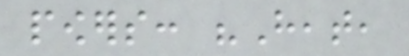powers: "Heat,
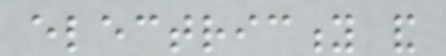electricity and
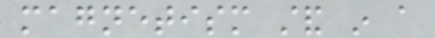magnetism stand in a
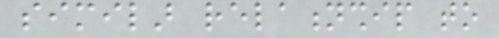similar relationship to
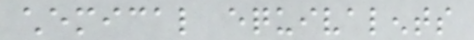chemical equivalents
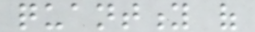quantity of
